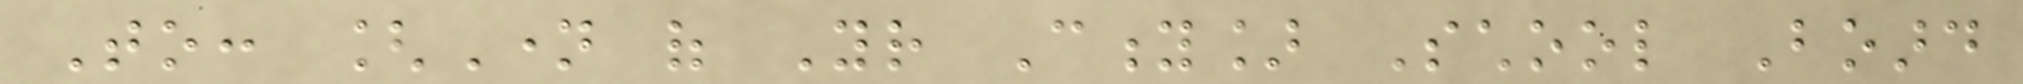To: [Name of Your City] School Board
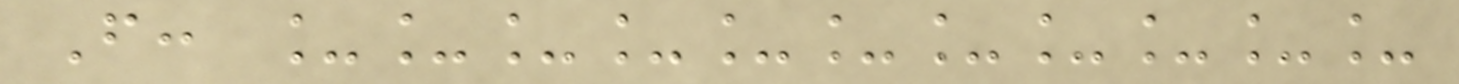From: ___________
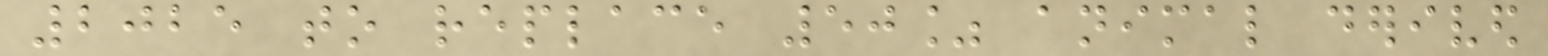2025 to replace 50% animal derived
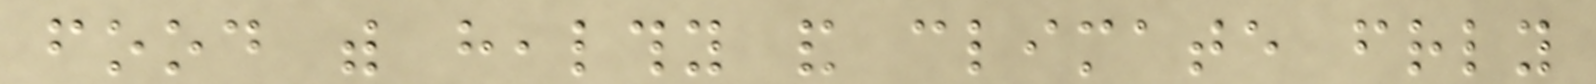food with healthy and climate friendly
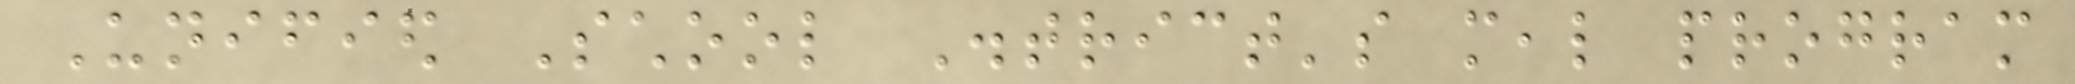Unified School District's meal program
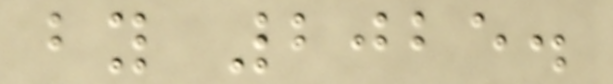by 2025.
